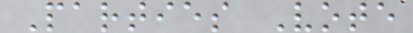Parties Vote
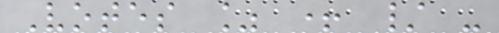Votes % + / -
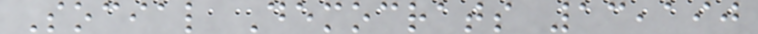Social Democrats 13,190
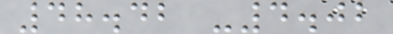48.42 -4.02
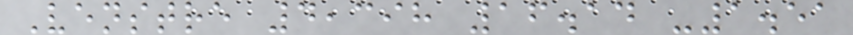Venstre 4,398 16.14 -1.51
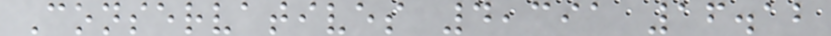Conservatives 4,391 16.12
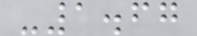-1.67
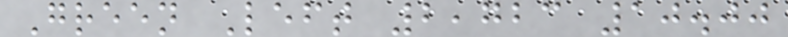Green Left 2,723 10.00
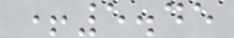+5.45
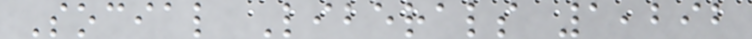Social Liberals 1,292
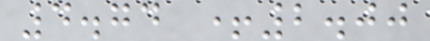4.74 +2.00
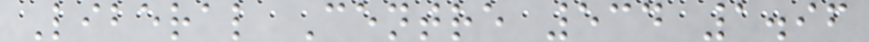Liberal Centre 534 1.96
